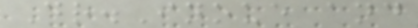Dr.Inoue and
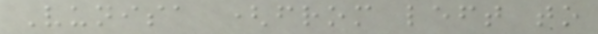Vunisa (from left to
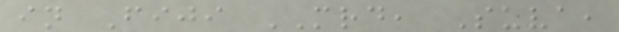in Fiji MRD, Suva,
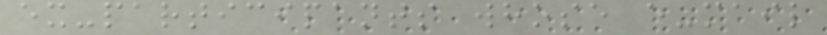ex-participants whose e-mail
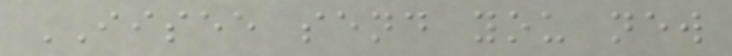IISEE send you new
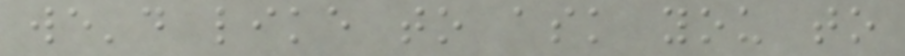we'd like to ask you to
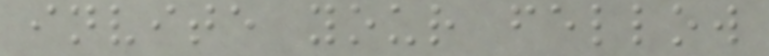invite your fellow
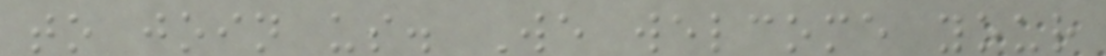to join us. We welcome your
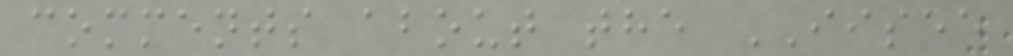comments about the IISEE
